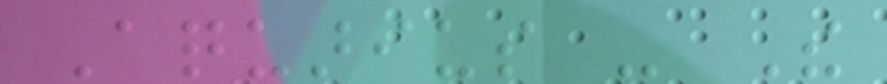Aquarius - The
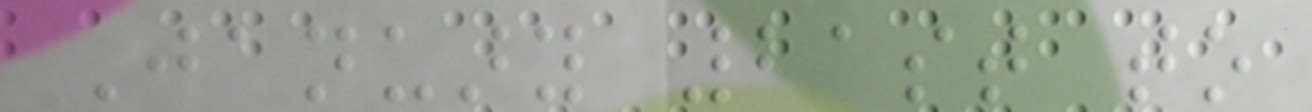January 21st to
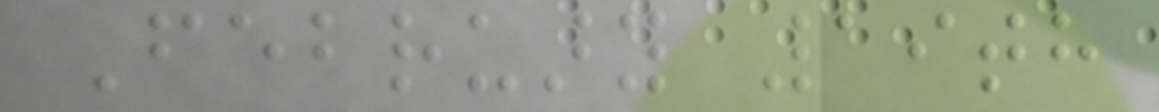February 19th
